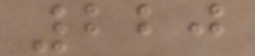220
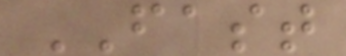FAST
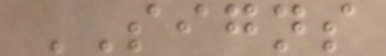SIGNS
